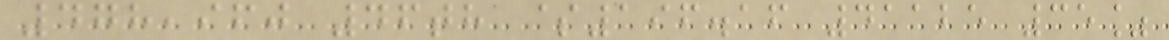478,960 46th $196.16 41125 35%
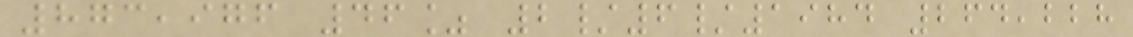873,976 46% 2/6/1984 264,228
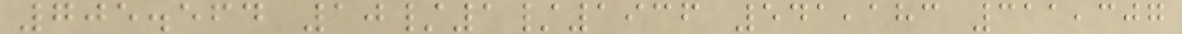705.564 10/1/1936 541,183 311,307
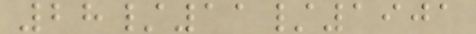28/11/1901
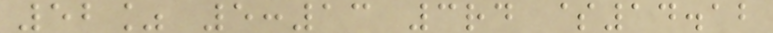52% 5:13 3rd $14.12
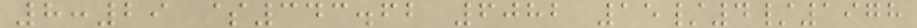8:29 $343.62 6082 15/4/1978
